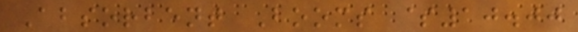Absorbent Booms $10.00
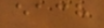each
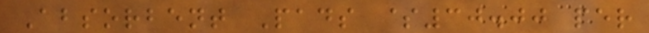Absorbent Pads $30.00 per
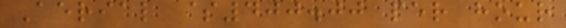Aerial $400.00 per hour
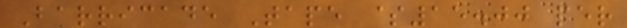Barricade Tape $15.00 per
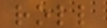roll
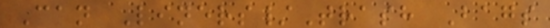Can Liners/Trash Bags
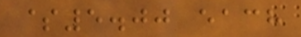$5.00 each
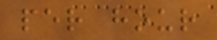per hour
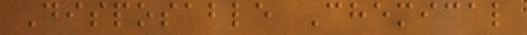Disposable Chemical
